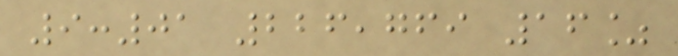9:01 226,769 16%
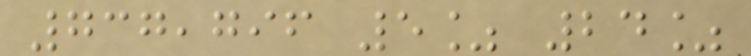737,796 5% 24%
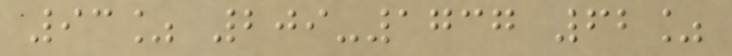93% 209-1737 62%
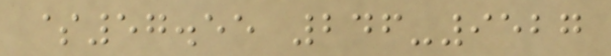$57.55 246-9527
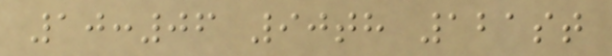10:06 90th 121st
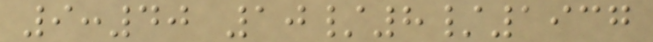9:40 10/8/1937
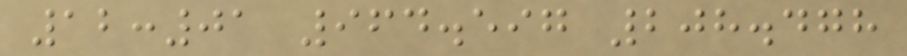12:01 964.597 208.478
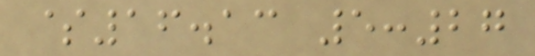$16.13 5:27
